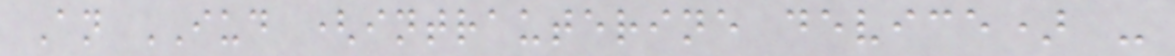An IUD (intrauterine device) -
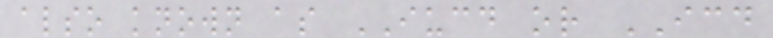also known as IUCD or ICD
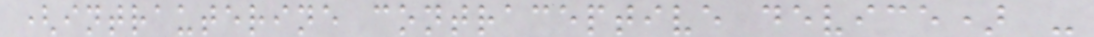(intrauterine contraceptive device) -
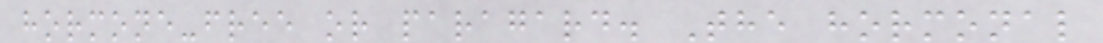hormone-free or paragard. The hormonal
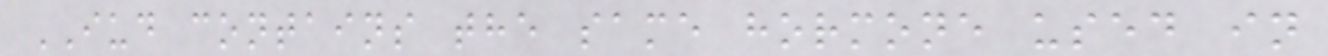IUD contains the same hormone used in
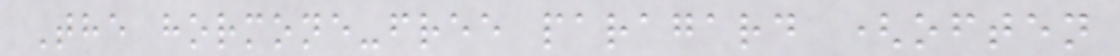The hormone-free paragard (often
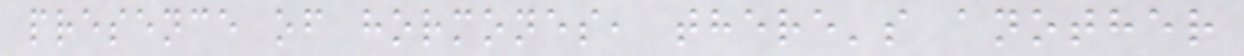presence of hormones, there's another
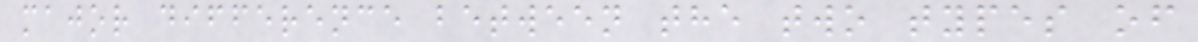major difference between the two types of
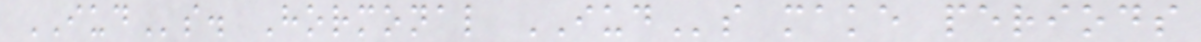IUDs. Hormonal IUDs make periods
